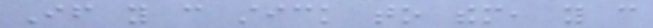If you can stick to them, you can
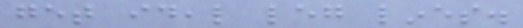get ideal leg lines.
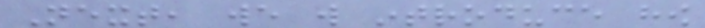Next, we will introduce how
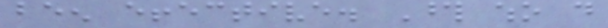been effective. Those who do
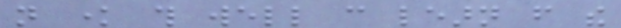not know this well can learn from the
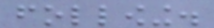following.
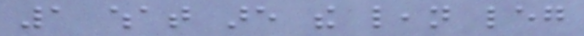1 what are the lean leg
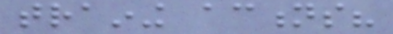training actions?
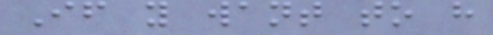If you want to have
